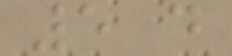5 d
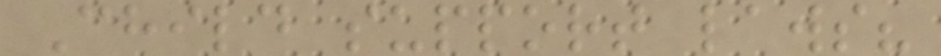Child support laws?
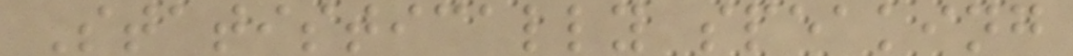Statistically speaking
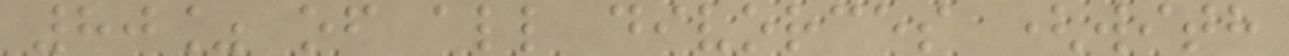80% of all divorces (with
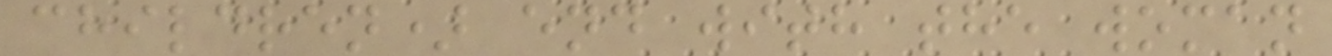children) end with the woman
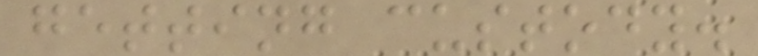getting custody.
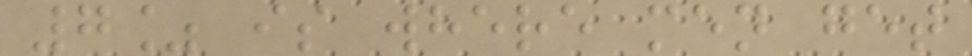7% is where men get
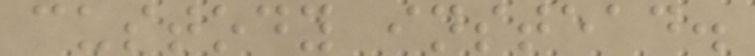custody instead.
